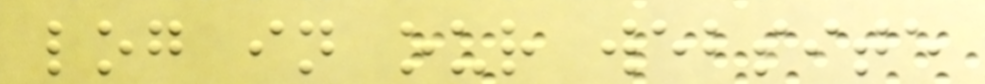log in our website
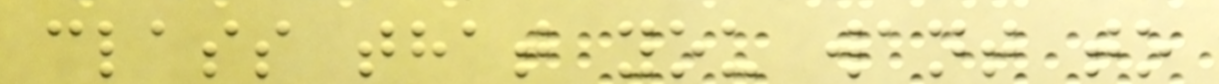class that you want to
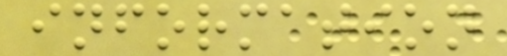information
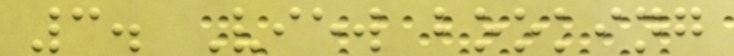3. View booking
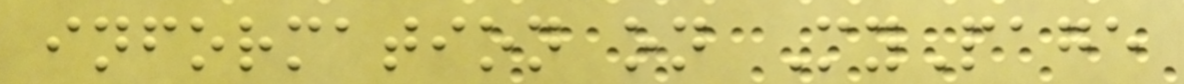information on MyPage
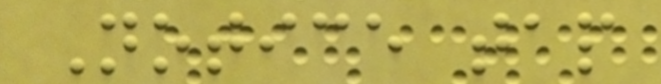Notice tap
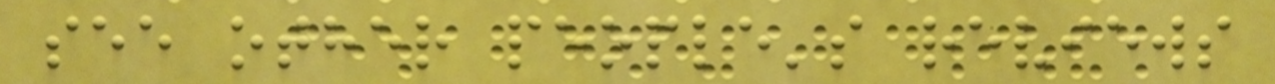see other people's reviews
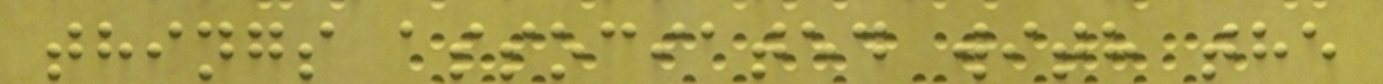things associated with the
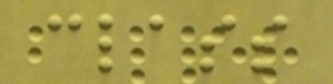class
